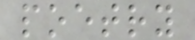poetry
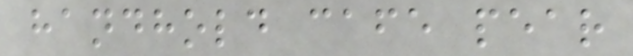handhold cafe pear
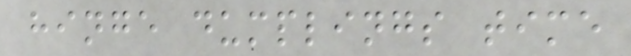hinge dumplings time
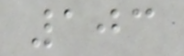103
